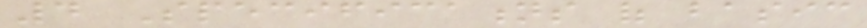4 Specifications of basic
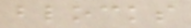blocks
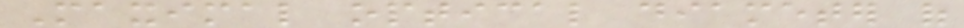Maximal optical diameter of
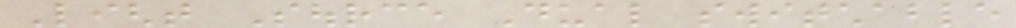Light Source Dual switchable
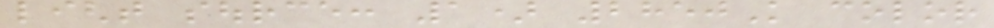light source: 1) 2850K color
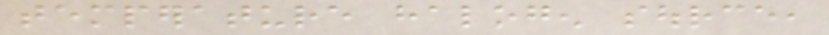temperature halogen source,
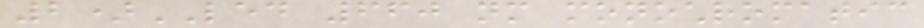2)LED 660 nm monochromatic
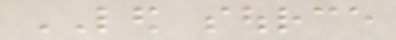LED source
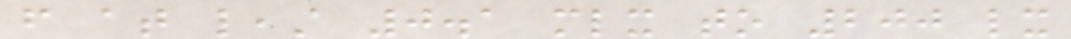from at least 0.1 mlx to 200 lx
